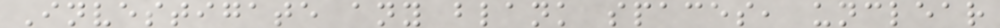Investigate any blank spaces, unclear
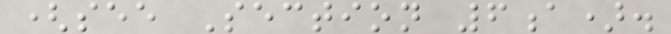(see Section 6a).
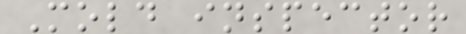Mold inspector
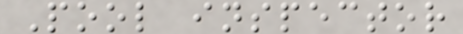Pool inspector
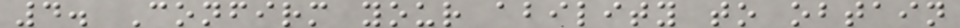4. Confirm your ability to obtain
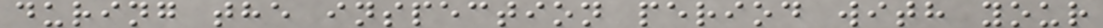during the inspection period with your
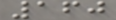160
